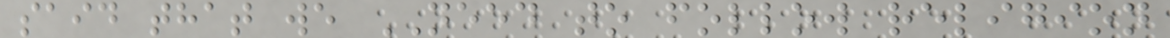said that we NEED to follow religion
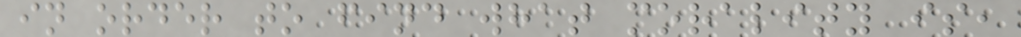in order to find what morality is,
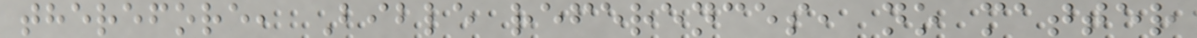therefore, Bible references, no matter
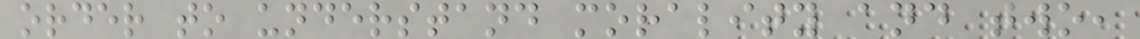order to understand morality and two,
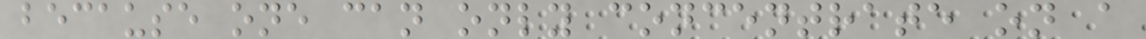because one can only concentrate on a
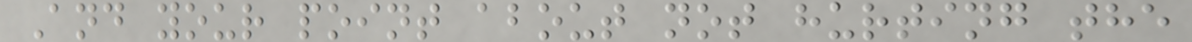And your point about not hurting the
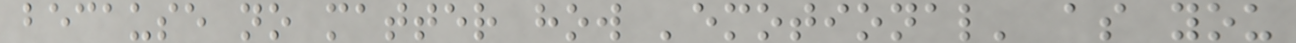because no matter how 'emotional' as you
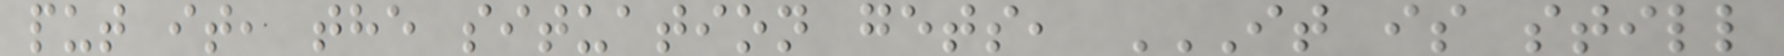put it, the situation gets, IT IS STILL
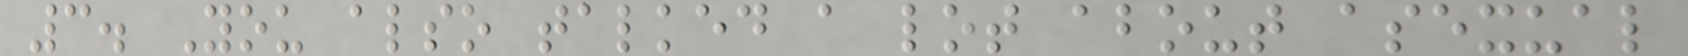3. You also talked a lot about asexual
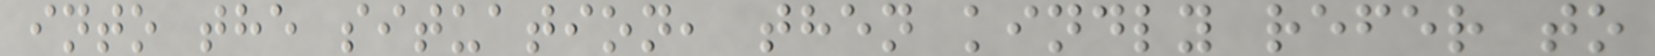into the situation, then kindly refer to
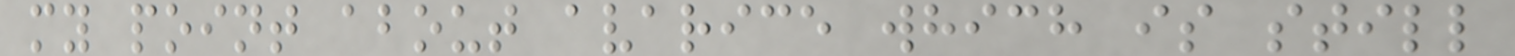my point about avarice which is still
